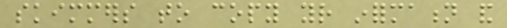skimmers to copy your information and
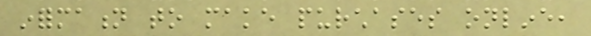information to make purchases online,
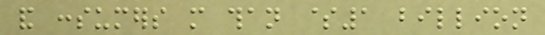and consumers more than $1 billion
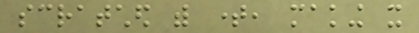scratched with time, making it
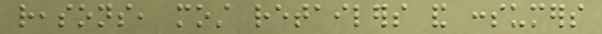reasons, most retailers and consumers
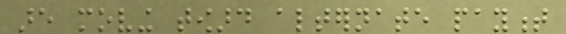are moving toward alternate payment
